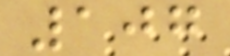107
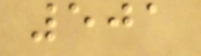501
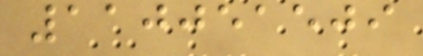110051509
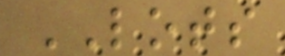LOTS
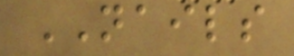NAILS
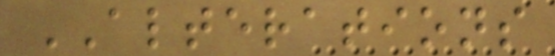ALTERATIONS
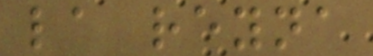la reyna
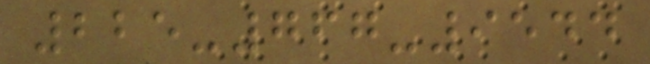225-767-9544
